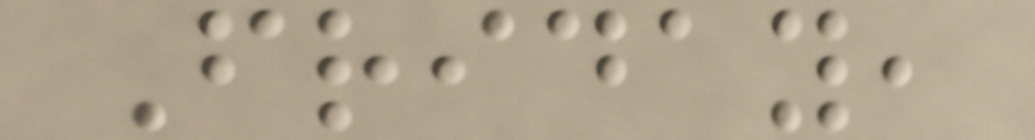Friday,
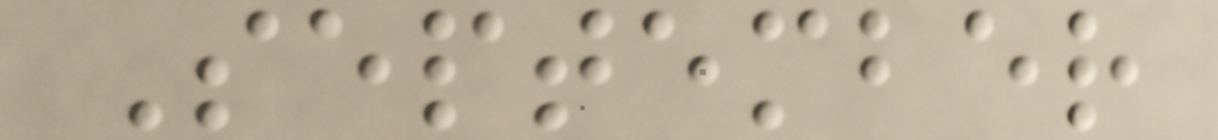September
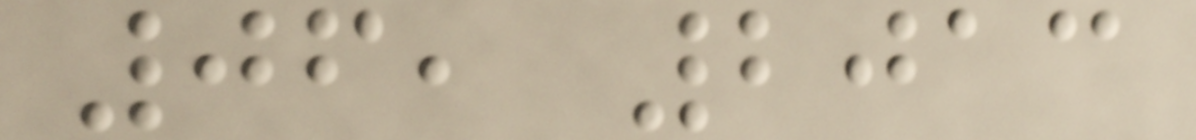06, 2013
